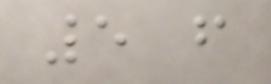5 from
